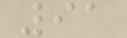91
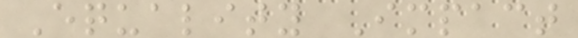Equality Impact
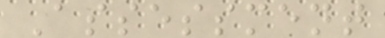Assessment
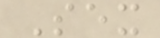Sex
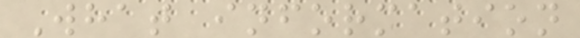What information
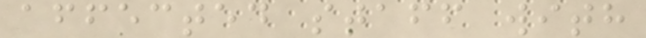affected staff with
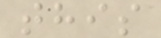this
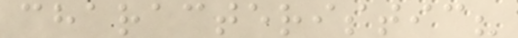characteristic?
